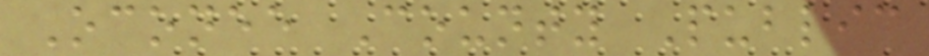Oconee County Public
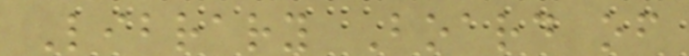Library Board of
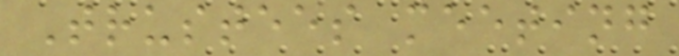Trustees meeting
